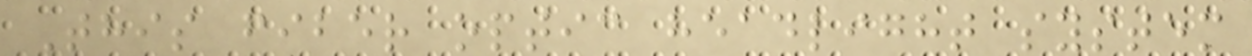This fiber optic headlight system
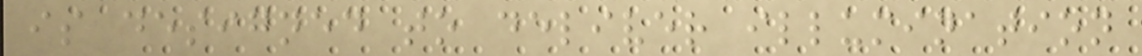is designed to deliver illumination
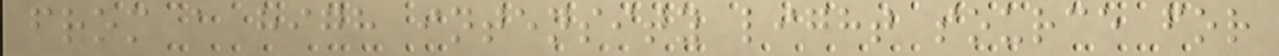from a high intensity light source for
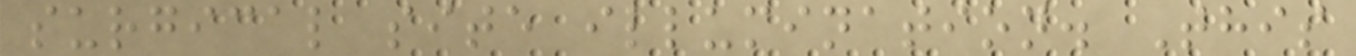surgical site illumination. This
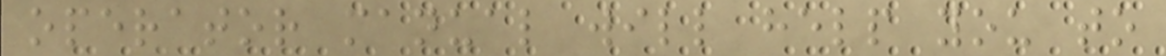operator manual will help you to
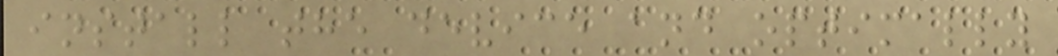install the device and optimally
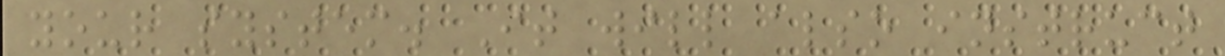your system. It will also instruct
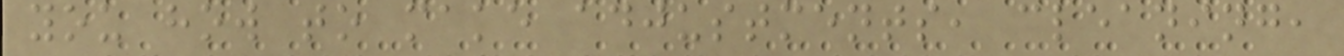you how to make adjustments, cleaning,
